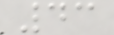43
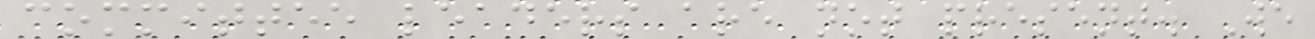committee leaders are not present. We
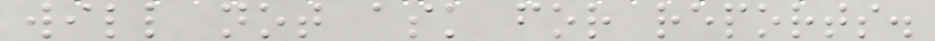will not ask for reports.
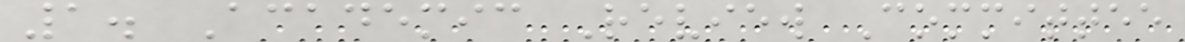1. Academic Review Committee
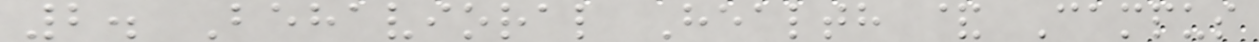2. Behavioral Health & Campus
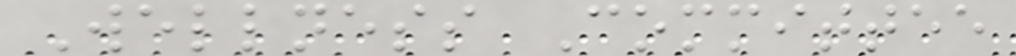Wellness Committee
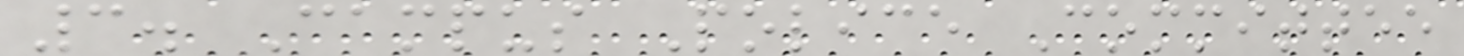3. Campus Police Committee
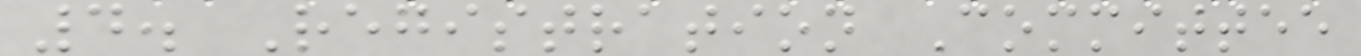4. Registration Committee
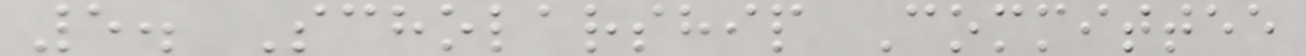5. Scholarship Committee
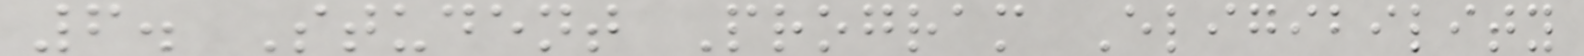6. Student Program Eligibility
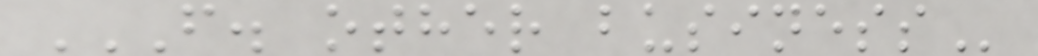F. OTHER BUSINESS
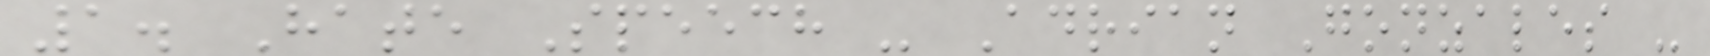1. Hate Speech - Adrian Gonzales -
